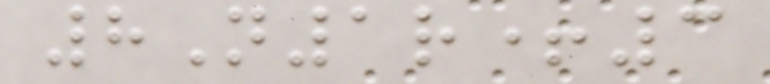8N1r+3
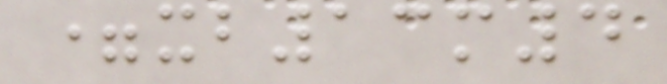=xb13m4
